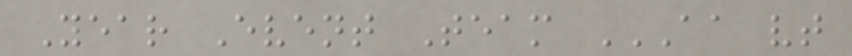Year Event Team AA VT
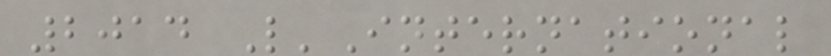2014 L'International
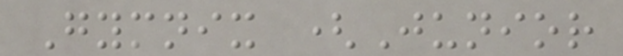Gymnix (Junior
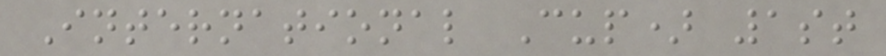International Cup) 1st
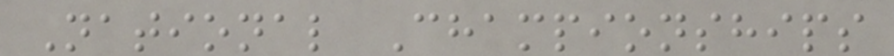National Championships
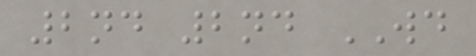2nd 2nd WD
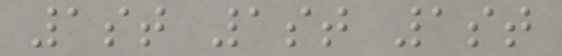1st 1st 1st
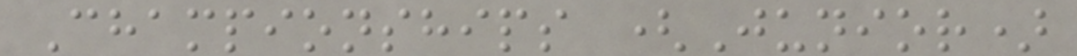Championships (Junior)
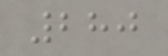280
